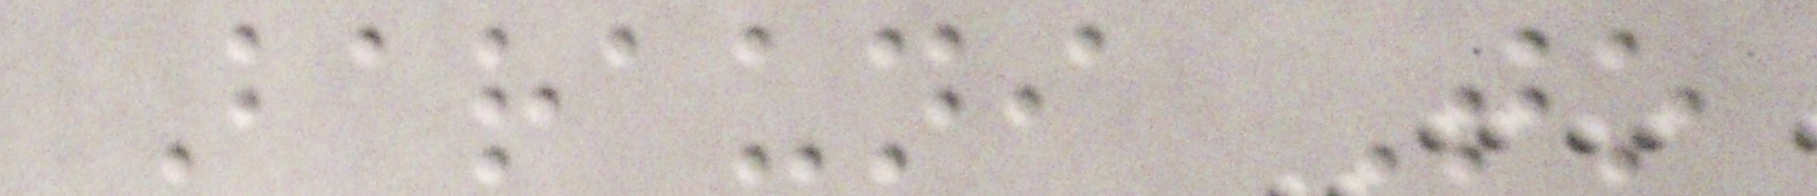Barauni To
